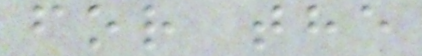for the
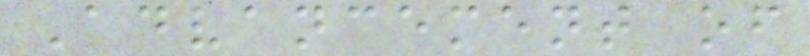Advancement of
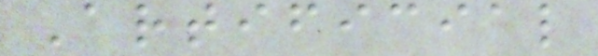Artificial
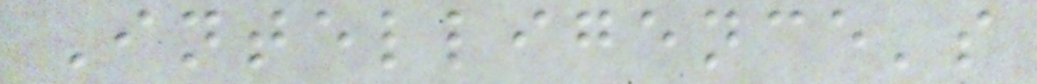Intelligence's
